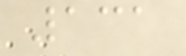131
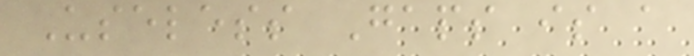Useless Gaps is a
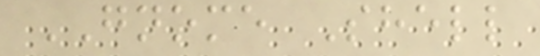GNOME Shell
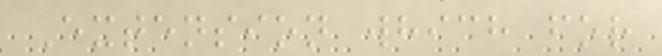Extension which for
